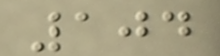104
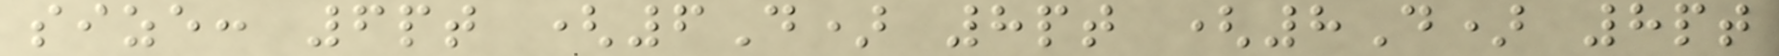size: 6pt (6D) 8pt (8D) 8pt
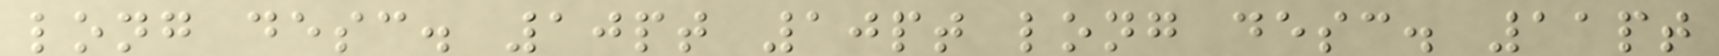long desc. 10pt 10pt long desc. 11pt
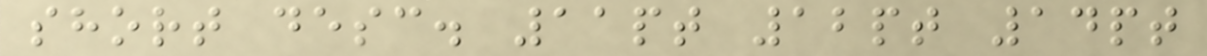short desc. 11pt 12pt 14pt
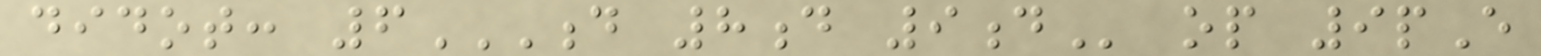didot: 6D 8D 9D op 9pE
